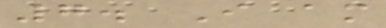7. I am
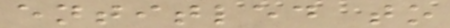entitled to
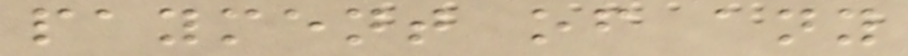payment of any
